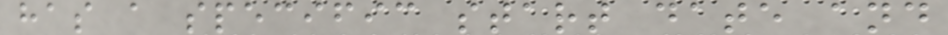has a specific start date and
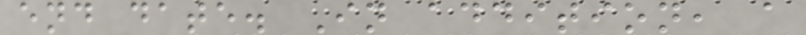end date. In addition, a
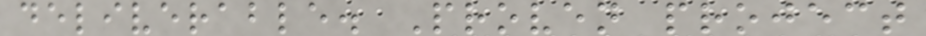deliverable. Proven project
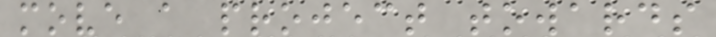move a project towards
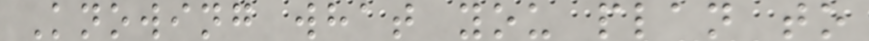Knowing what you plan to
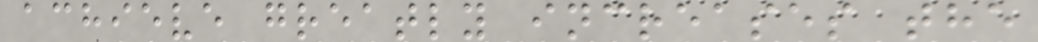achieve greatly increases the
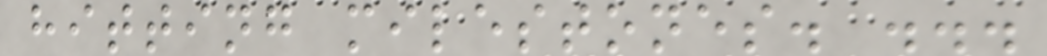hitting milestones. ...
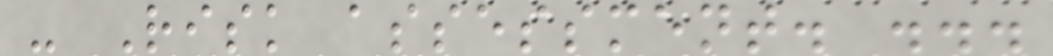- Risk assessment. ...
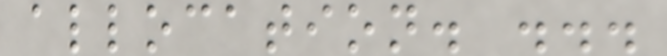allocation. ...
